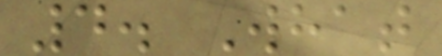4. What
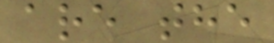are the
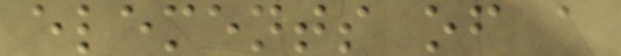elements of a
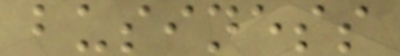business
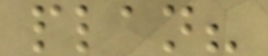plan?
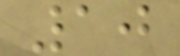10
